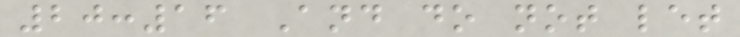20:16 And do not let
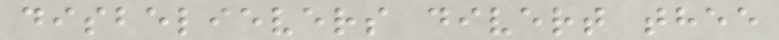disbelievers divert thee
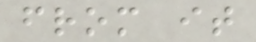from it
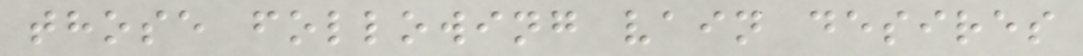those following vain desires
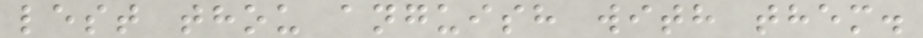lest thou anguish with them.
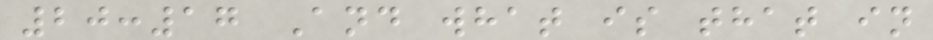20:17 And what is that in
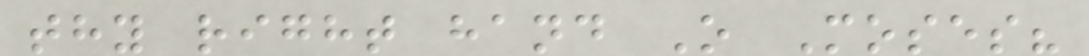thy right hand O Moses?
